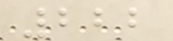222
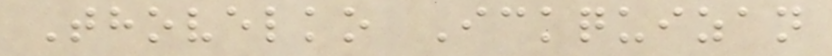Thovelko Ickquizan
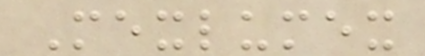Mexlumex
